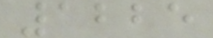1225
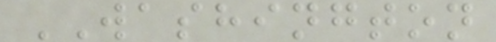WASHINGTON
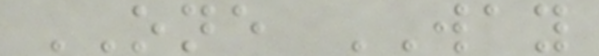ONE WAY
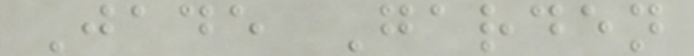Jade Garden
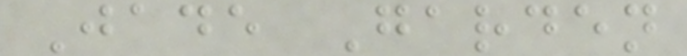Jade Garden
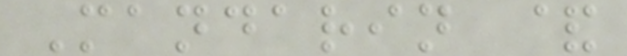Mandarin &
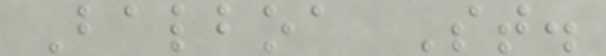Balboa St.
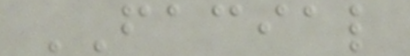FACIAL
